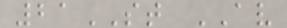21ST AV
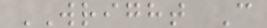WRIGHT C
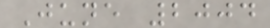June 2004
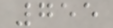755
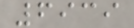6939
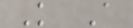K A
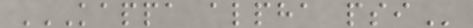KAPPA ALPHA PSI
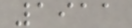1911
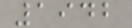1942
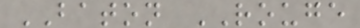BATON ROUGE
